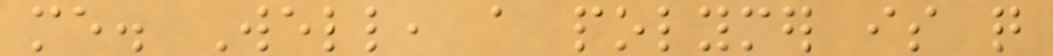me. Well, a polymer is quite
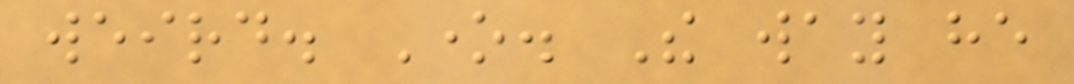weird. One. The way he
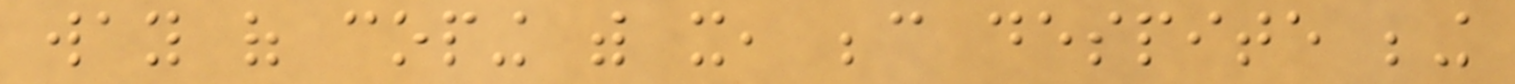way of coping with it, because despite being
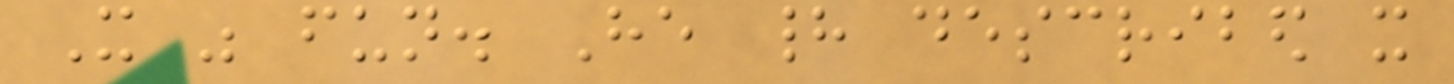It was fun. He had described it
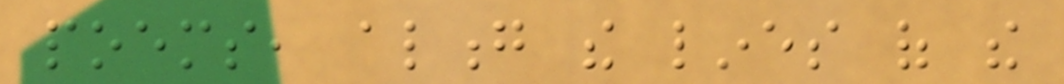poems, along the lines of the
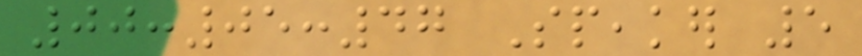00:05:47 Speaker 5
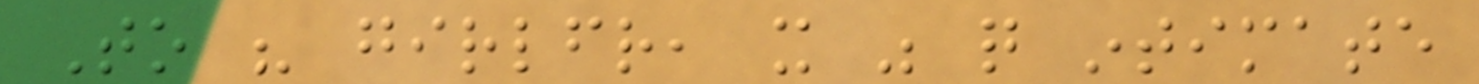To his girlfriend, it was quite intimate
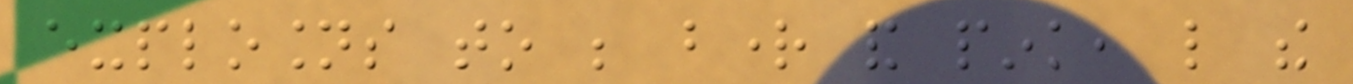explosions to be bright and pink, like the
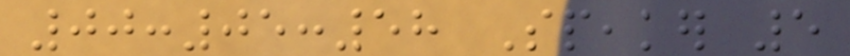00:05:58 Speaker 5
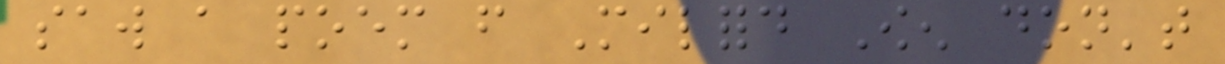saw a poem from Milford Owen don't
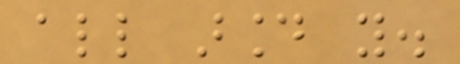all around you.
